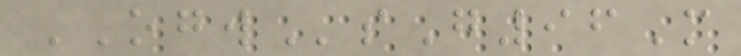OGWsG96M
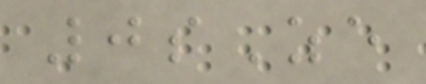0sZe
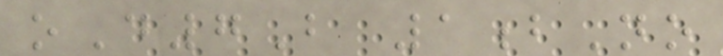oD7B 1bNo
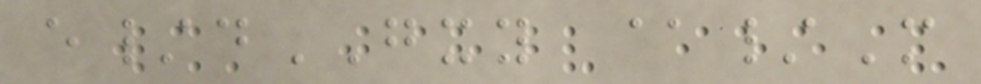e/dGXY @/M
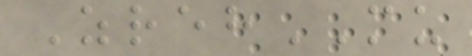ZrehMU
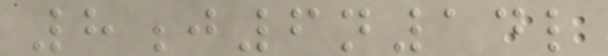8j6n14l
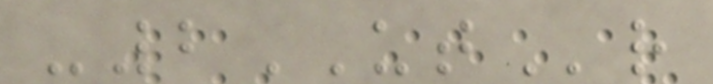-2UTr
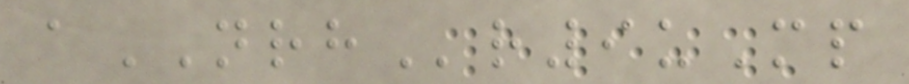aNRHr9uMp
